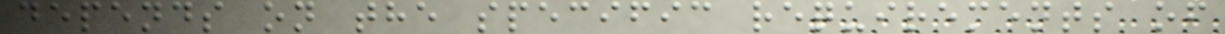depends on the specific requirements of
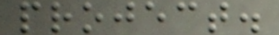project.
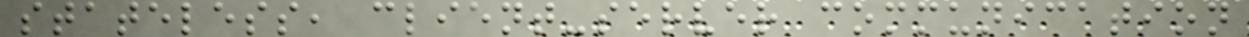stateless, client-server communication
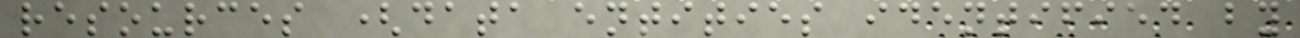resources (data entities identified by
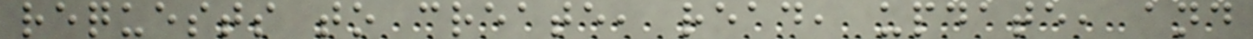requests to create, read, update, and
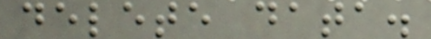delete data.
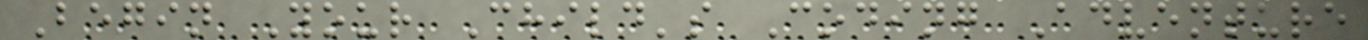Begin Your Child's Coding Adventure
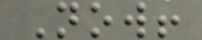Now!
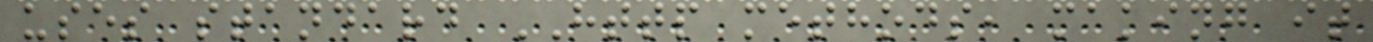uses standard HTTP methods, making it
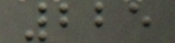225
